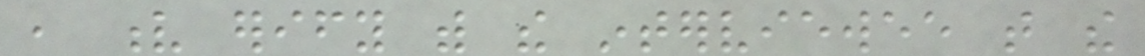, v erify with the interviewee that the
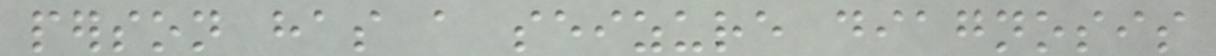person has a seizure diagnosis
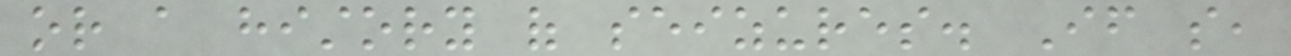or a history of seizures. If so,
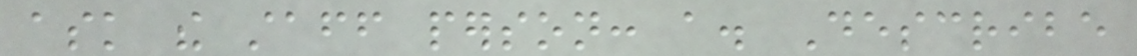ask the staff person: a. Describe
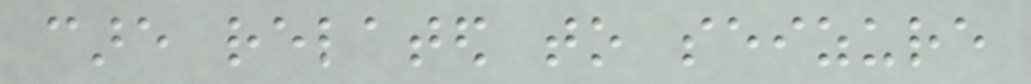care related to seizure
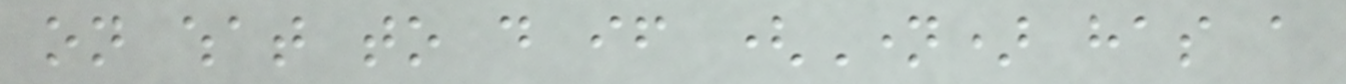on what to do if (Name) has a
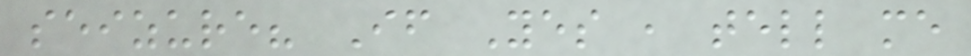seizure? If Yes , tell me
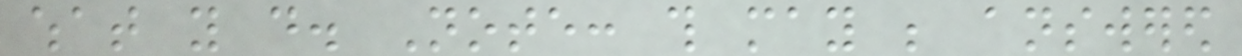what you do. Note: this may be answered
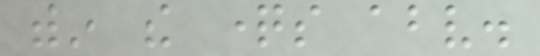within the questions above.
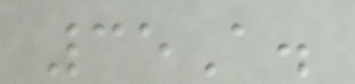35A.
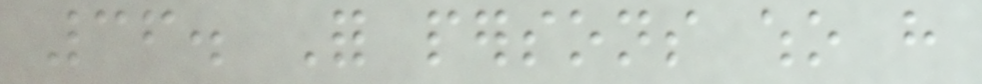36. For persons who have
